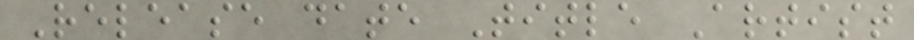Release date Title Artist
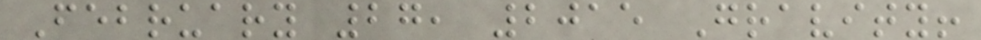February 27, 2015 Gravity!
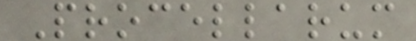Procellarum
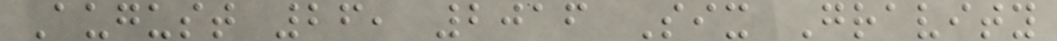August 26, 2016 Six Gravity
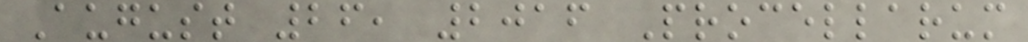August 26, 2016 Procellarum
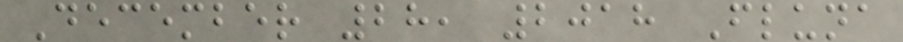December 28, 2018 Fluna
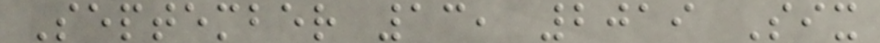September 13, 2019 Six
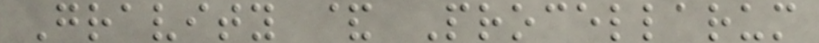Gravity & Procellarum
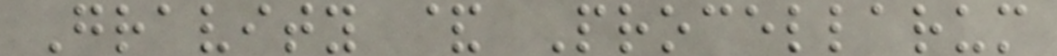Gravity & Procellarum
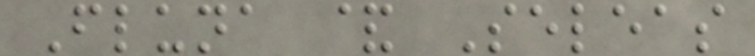Fluna & Seleas
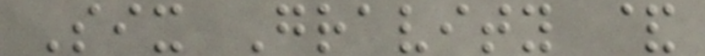Six Gravity &
